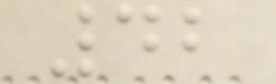42
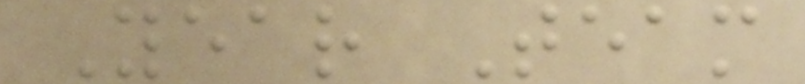Year Team
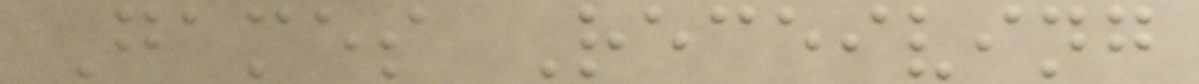Games Receiving
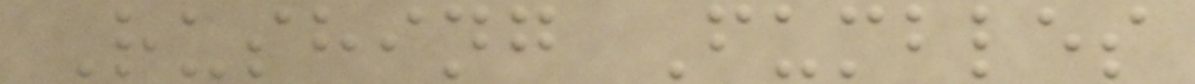Rushing Fumbles
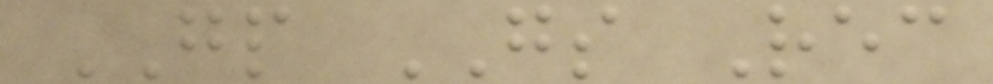GP GS Rec
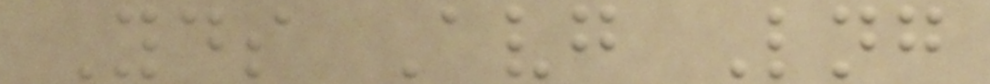Yds Avg Lng
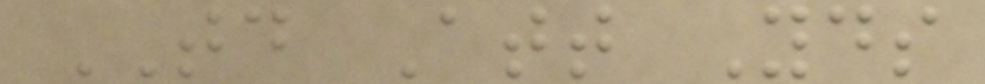TD Att Yds
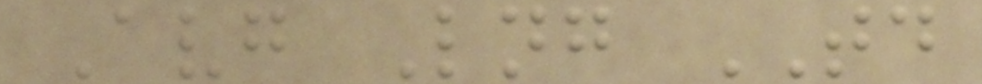Avg Lng TD
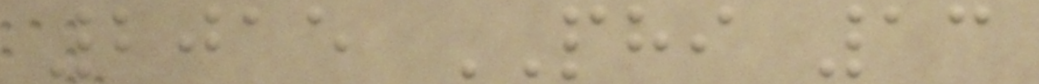2015 PHI 13
